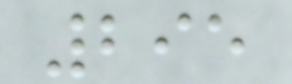295
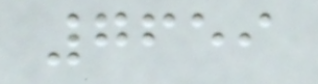7659
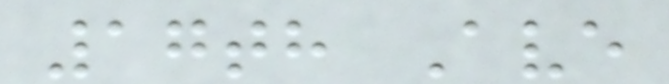17th Ave
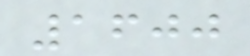1600
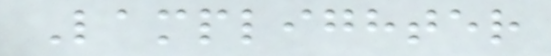Lamplighter
